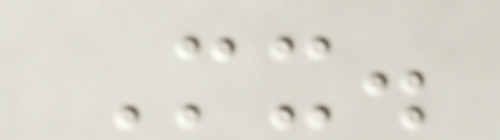Mx.
